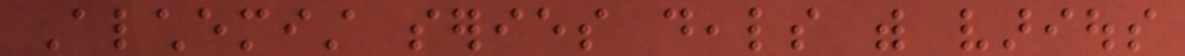Alchemist series deals with various
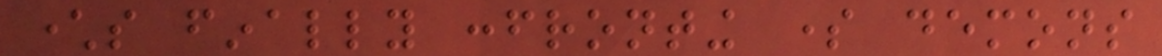characters finally confronting some demons
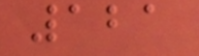121
